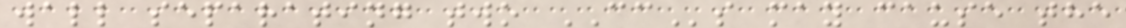wall separating two CCs may cause the
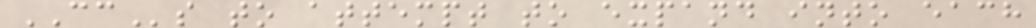CCs to attempt to expand into each
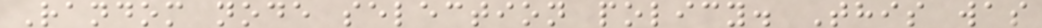Random node selection policy. This was
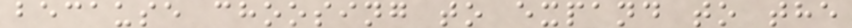because choosing to expand to the
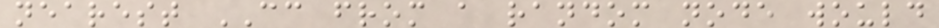nearest CC from a random node would
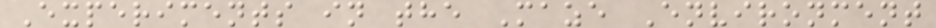Experiments in the Maze Environment
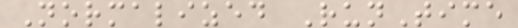Normalized RunTime
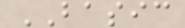BASIC
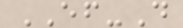EF-D
